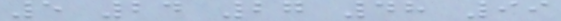5 24 27 48 99
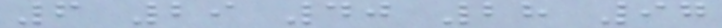6 29 40 28 97
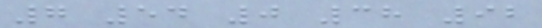7 54 0 38 92
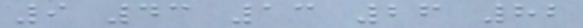9 43 13 26 82
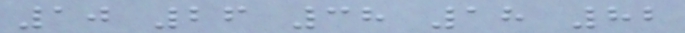10 26 38 18 82
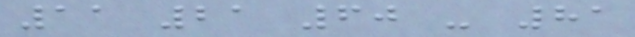11 21 60 - 81
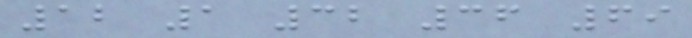12 1 32 36 69
